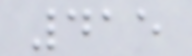415
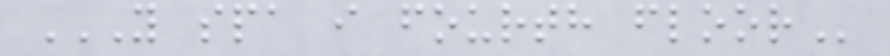Y SPA I FOURTH FLOOR
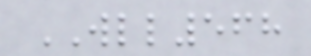WLL568
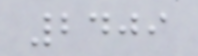2409
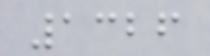1326
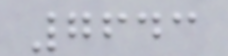7643
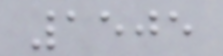1505
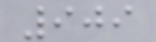909
